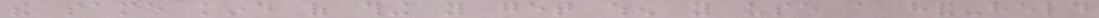the same kind of thing you get when you use a hand-held
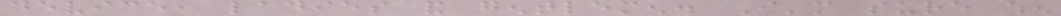device, ladies and gentlemen. I'm sure when
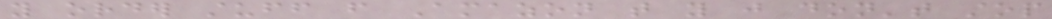you order stuff from Amazon that you just don't stop
